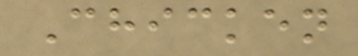Chicken
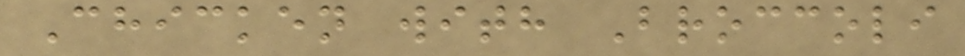Chicken with Broccoli
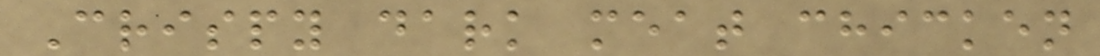Crispy dark meat chicken
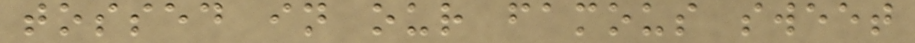tossed in our famous sweet
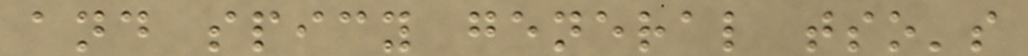and spicy general tso's
